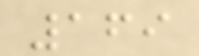169
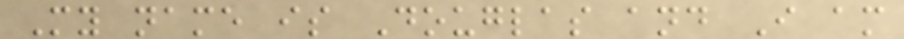My name is Douglas and I am
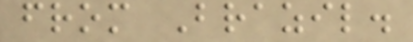from Brazil.
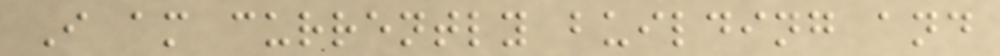I am currently building and
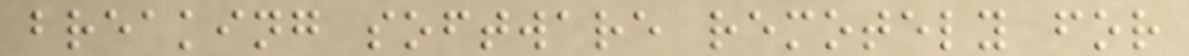breaking software remotely for
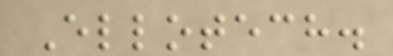Ellotech.
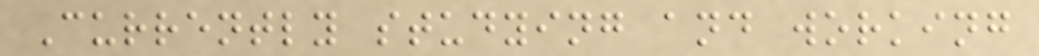Currently studying and working
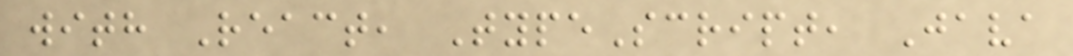with React, TypeScript, Java
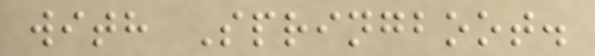with Springboot.
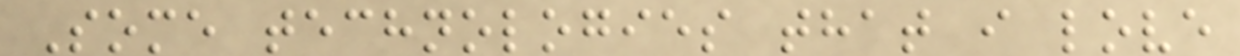Some technologies that i love
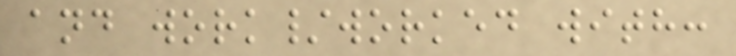and work/worked with:
